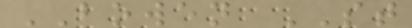BOWEN ST
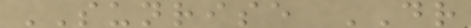SUNRISE DR
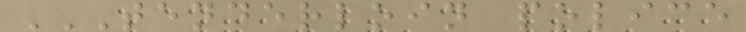TENDERLOIN POLICE
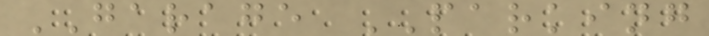GARAGE PARKING
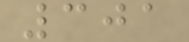301
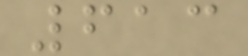613
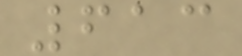613
